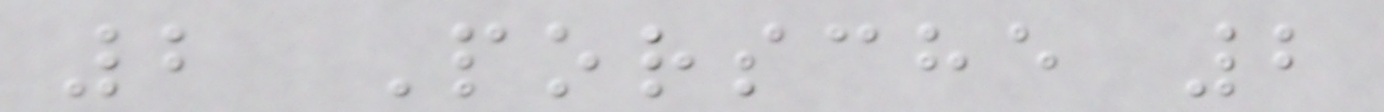2 Porsche 2
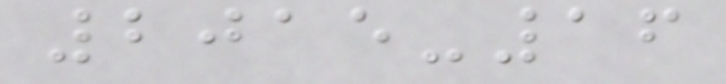2015-16
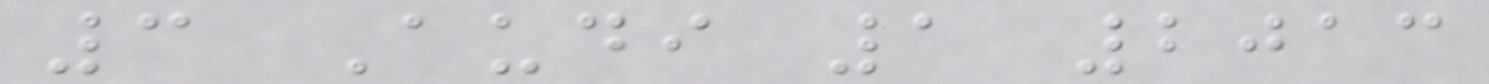3 Audi 1 2013
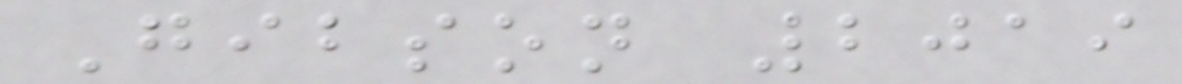Gibson 2019
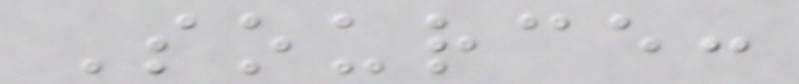Source:
